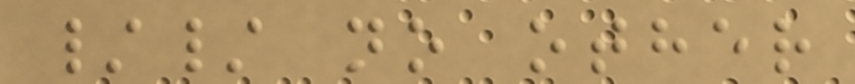// no other
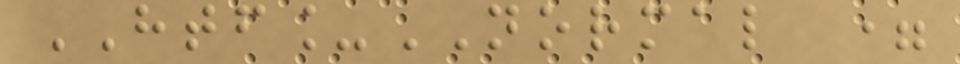HTF_NORMAL =
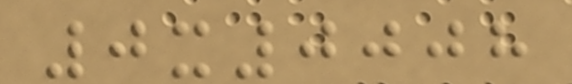0x0008
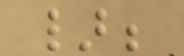};
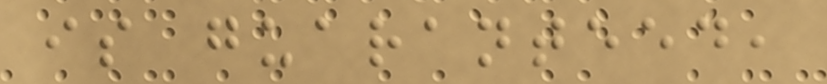is guaranteed,
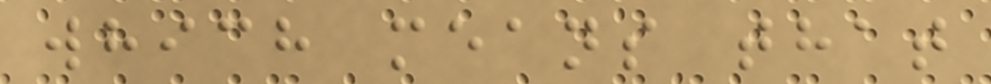which means that
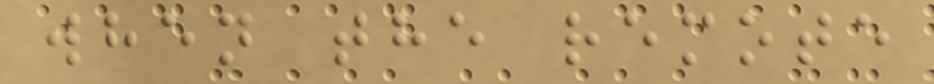when the remote
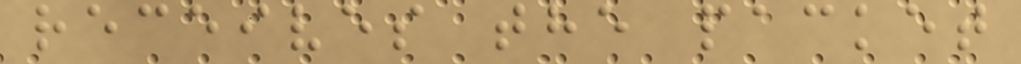receives the packet
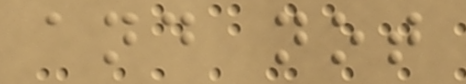and not
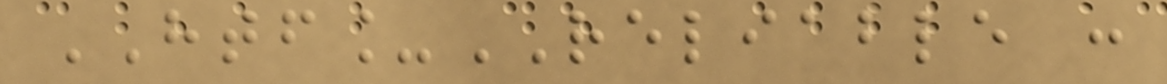HTF_RELIABLE :
